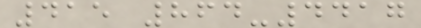415 864-4417
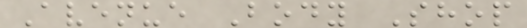Avenue Body Shop
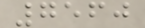7560
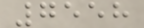7558
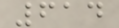614
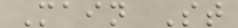Main St
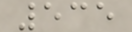535
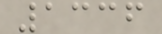1336
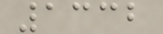1332
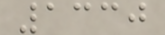1330
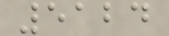5124
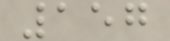157
